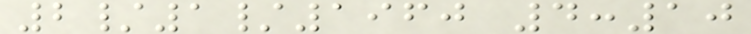2/1/1960 4:10
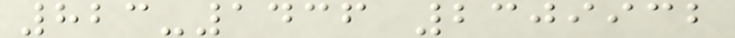823-1436 2309932
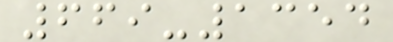669-1354
